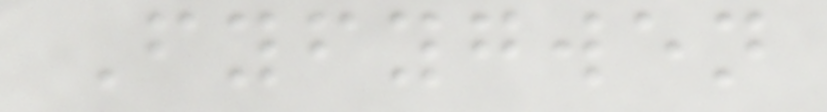Fyfygwen
